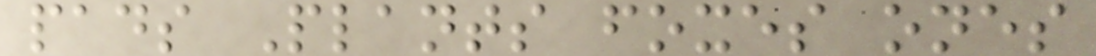pads Plants foxes ones
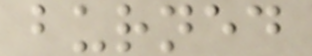burned
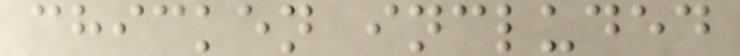chicken included
